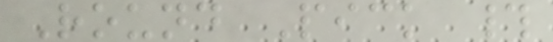Round Pick #
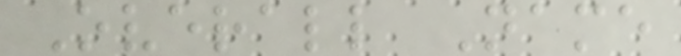Overall Name
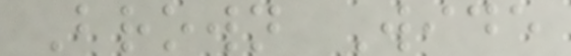Brown Wide
